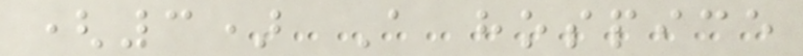(3) A hospice
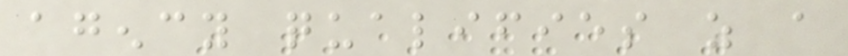agency qualifies as a
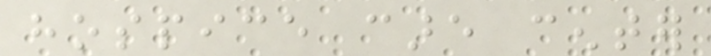hospice care center
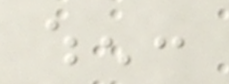when:
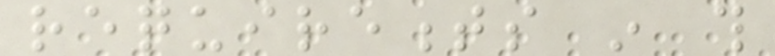requirements in this
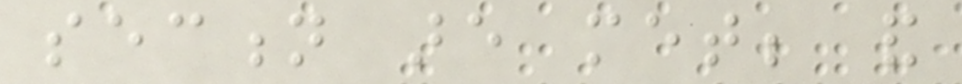section are met; and
